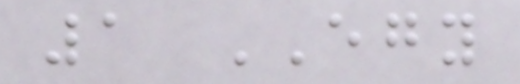1 EGY
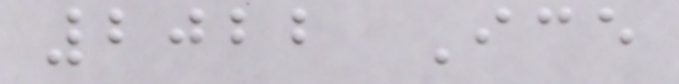2022 Ice
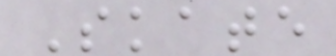Skate
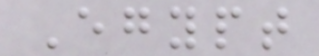Egypt
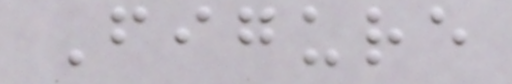Figure
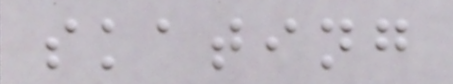skating
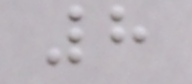8
